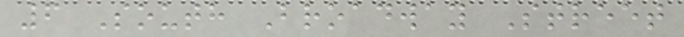6 South Broadway Street
